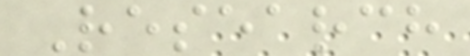Research
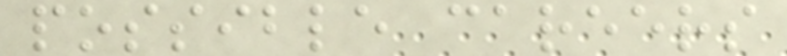possible careers
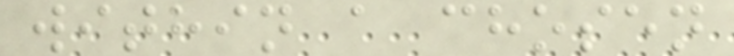within a chosen
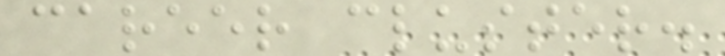career cluster.
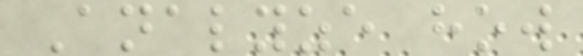Analyze how
